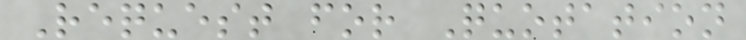Request for Quotation
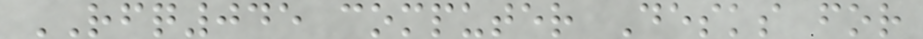RFQ045 computer Desks for
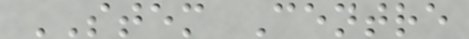STEM Centre
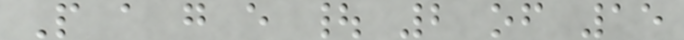P a g e | 2 of 15
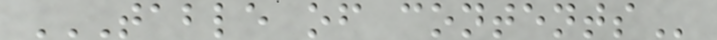TABLE OF CONTENTS
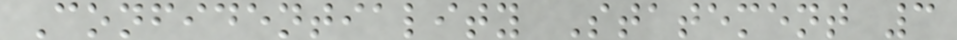Confidentiality Statement 3
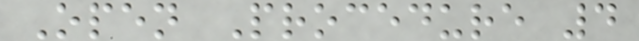Open Procedure 4
